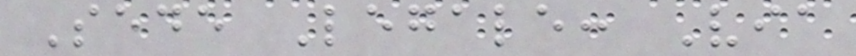Sede Legale: Via
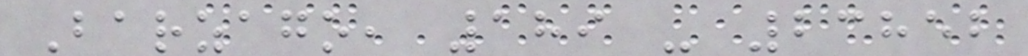Barzago, 189 - 23852
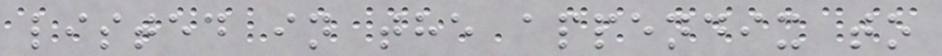listed in the appendix to
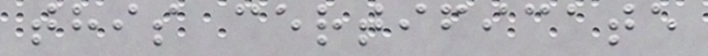this certificate
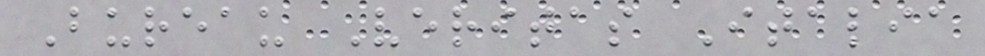Bureau Veritas Italia
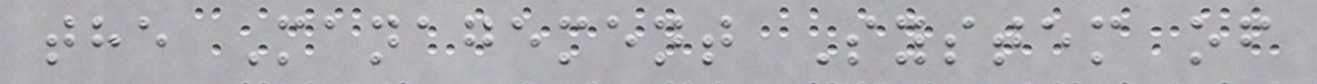the Management System of
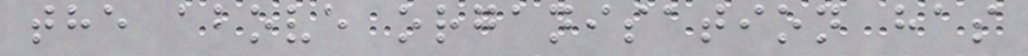the above organisation has
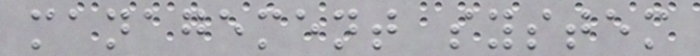management system
